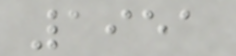1951
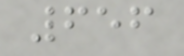656
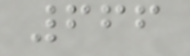666
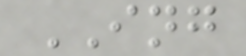ING
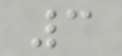3
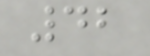42
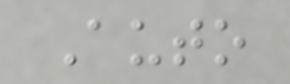Auto
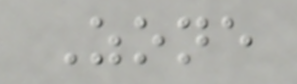Zone
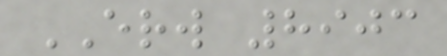ERW 8903
